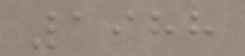1988
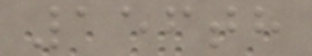156th
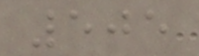505
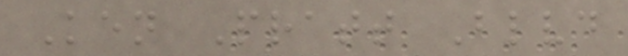Ken Pratt Blvd
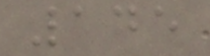145
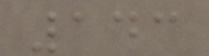143
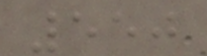550
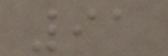91
